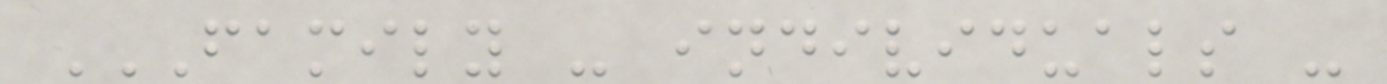FAMILY - INDIVIDUALS -
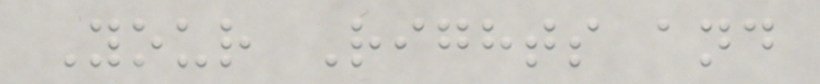Your Rights and
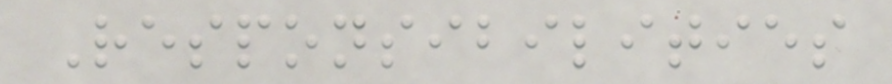Responsibilities
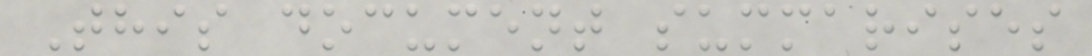This document summarises
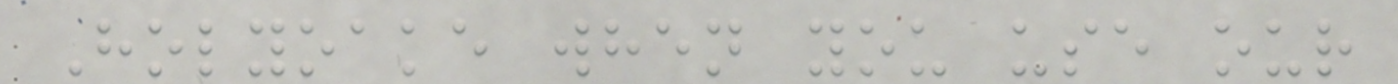Holyoake when you use our
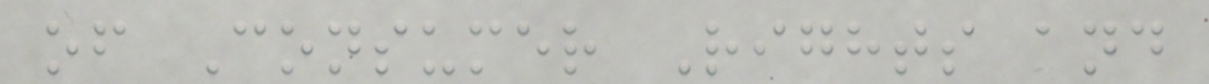of Consumer Rights and
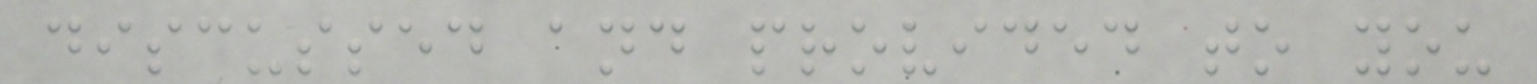discussed and provided to you
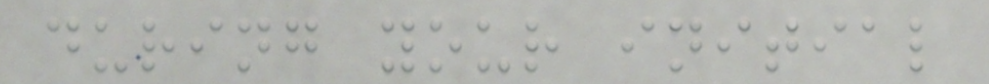during your initial
